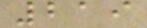219
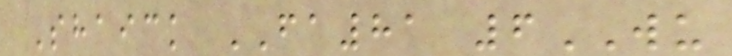Shaick FA81 6WU
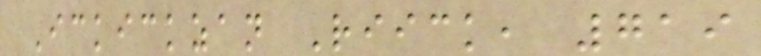Ickickzan Riick, 719
